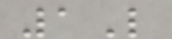1L
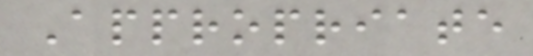Appropriate
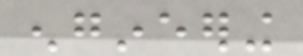engineering
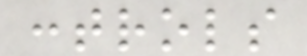controls
